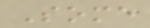Some
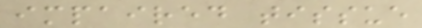impaired tissue
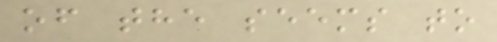of the seems to
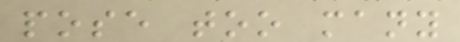pose too many
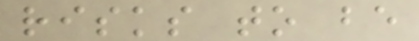risks to be
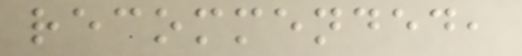recommended,
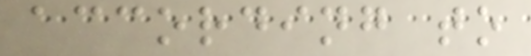according to
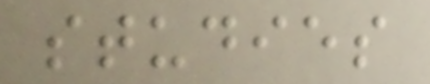studies
